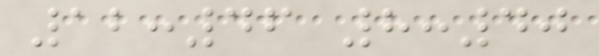12:46 8:40
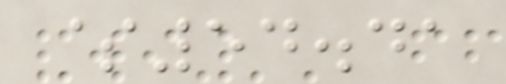$54.41
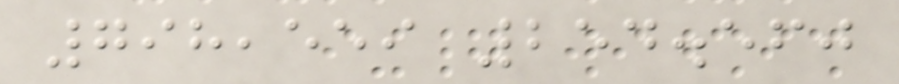798,559 254.560
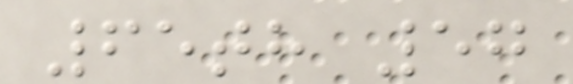65th 57
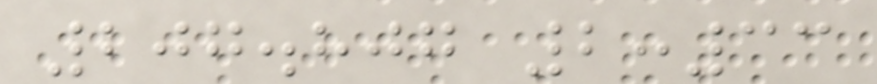207.807 2:33
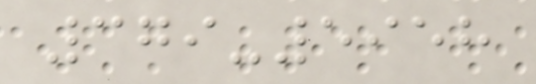379-5958
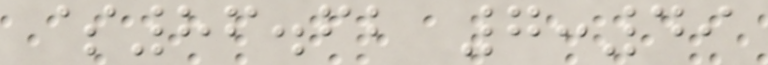$86.62 7:49
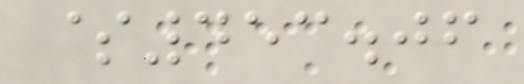$453.06
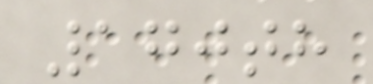170th
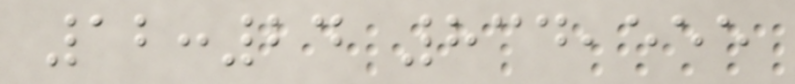12:24 834,555
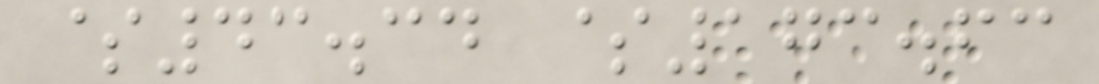$43.34 $173.63
